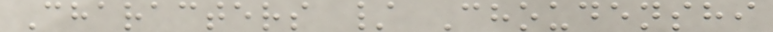Characters / Choudenshi
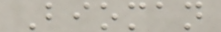Bioman
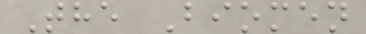The Biomen
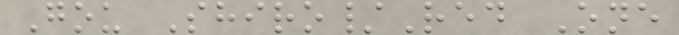Gou Shiro/Red One
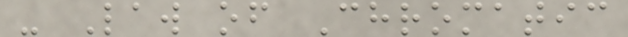- Law of Chromatic
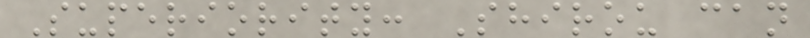Superiority: Shirou can
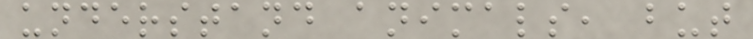understand animals, but
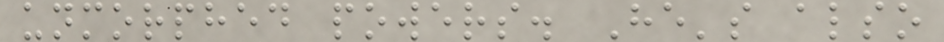unmorphed powers. He's also
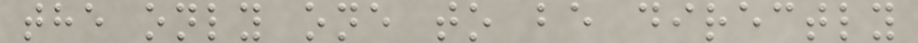the only one to be directly
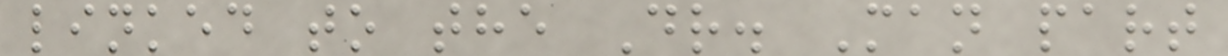linked to the Dr. Man part
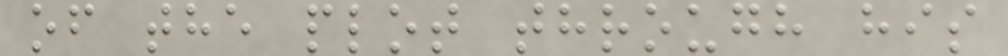of the plot through his
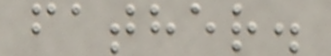father.
